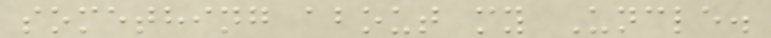something about my Uncle.
